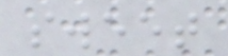sweet
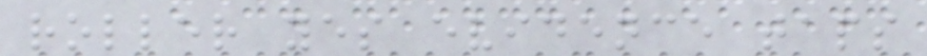roller yes evidence taps
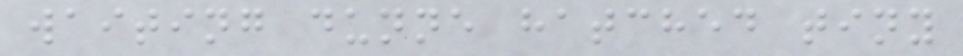waiting dunne hatched tiny
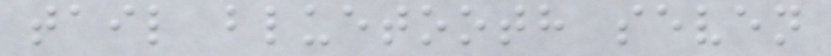tail bluetooth seven
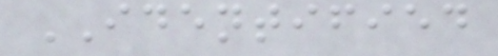IDENTIFIED
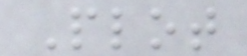Plot
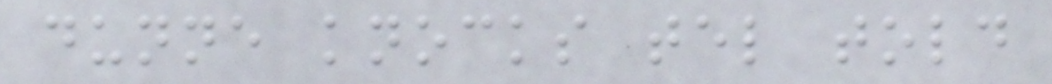dunne knocks tel told
